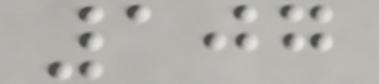107
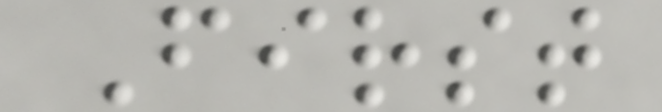First
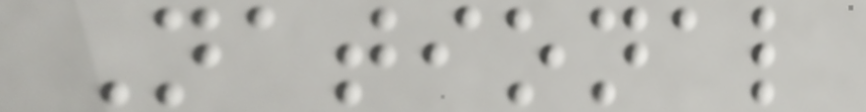National
